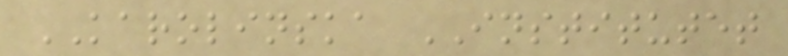KAROLINSKA INSTITUTET
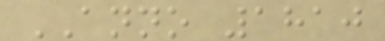ANNO 1810
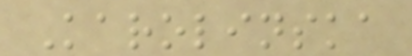Karolinska
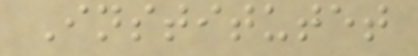Institutet
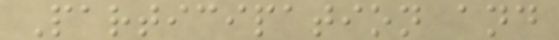Participation and
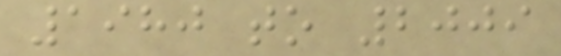1980 to 2009
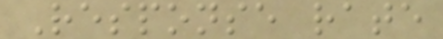Response rate
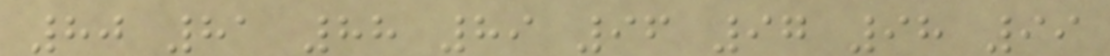80 81 88 89 96 97 98 99
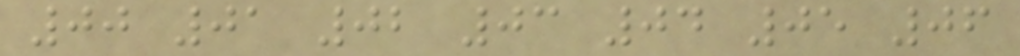00 01 02 03 04 05 06
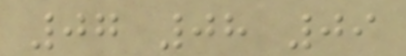07 08 09
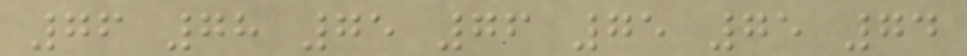76 78 75 76 75 75 74
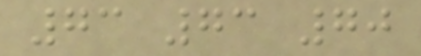73 73 70
